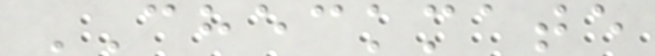CHECKMATE
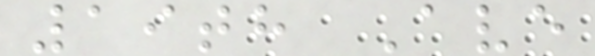19th Ave
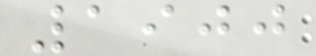1900
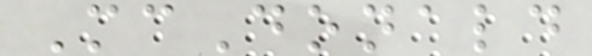McDonald
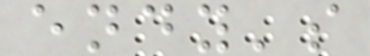endy's
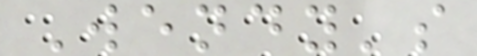Wendy's
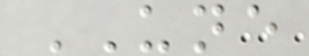UNE
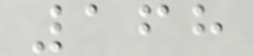168
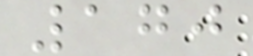170
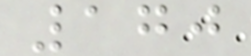170
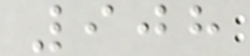908
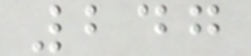247
